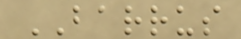BARRUS
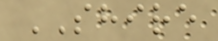SHIRE
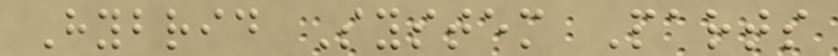Hybrid System Parts
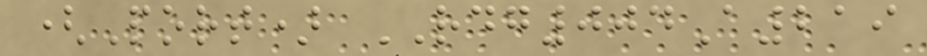(Port) RDG004A219
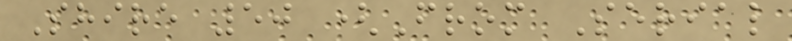Shire 50 (From Serial
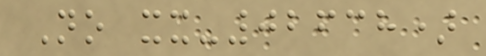No xx-02638)
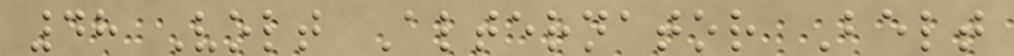48 Volt Alternator Belt
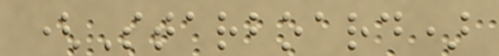(Starboard)
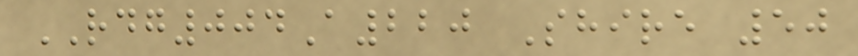RDG004A220 Shire 50
